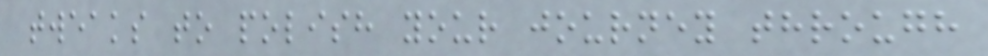tweaks to polish your journey through
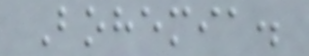Bohemia.
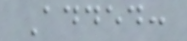Added:
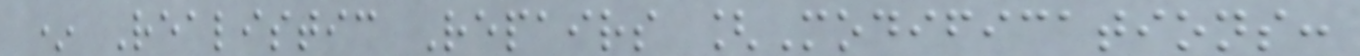* Realistic Repairs [Modifications:
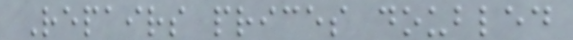Repairs prices doubled
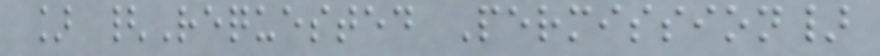] {Requested Permission}
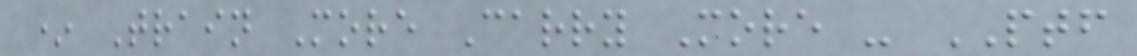* Train More Carry More - PTF
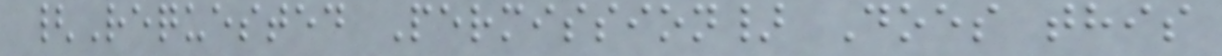{Requested Permission} Does this
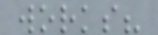works?
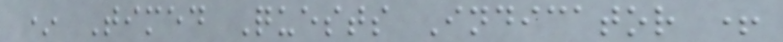* Timed Quests Indicator +
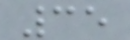35
